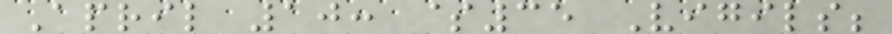April 10: $35 Vigils;
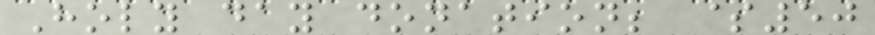Holy day donation; $50
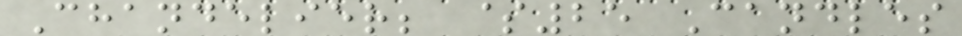Chandelier; $25 Candles
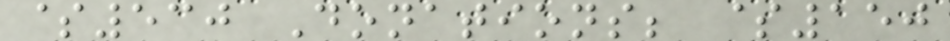$530 Donations; $150
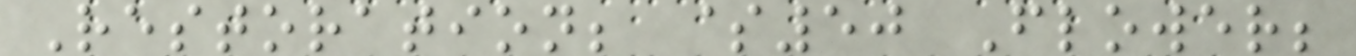Restoration; $50 Flower;
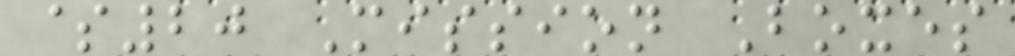$20 Mission Boxes
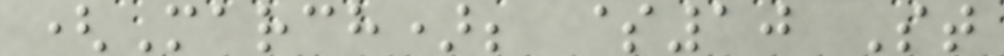(March); $10 St
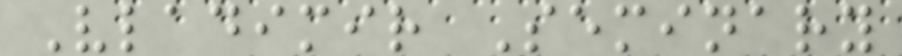Vladimir Seminary
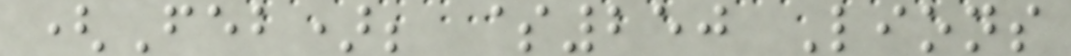(Feb); $250 Lions
